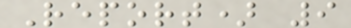Report) 9
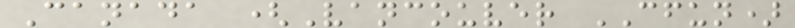Canada (Vancouver CFUN)
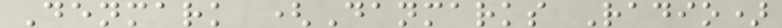Denmark (Danmarks Radio)
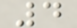4
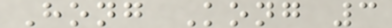Hong Kong 3
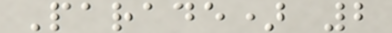Parade) 2
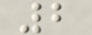2
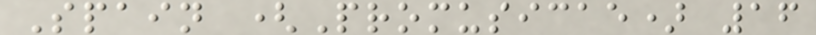Spain (Promusicae) 16
